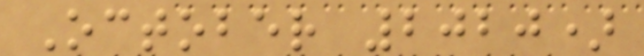October 2020)
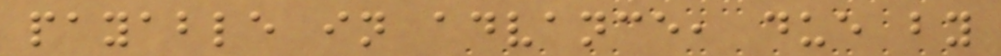payable in advance, due by
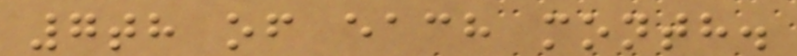7th of each month.
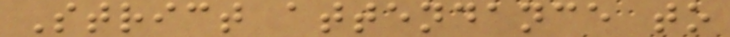Strict attendance to
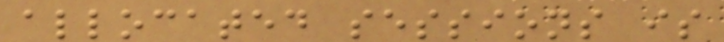allocated sessions is
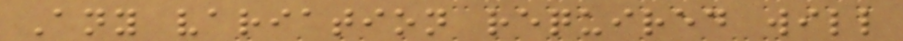Any variation required will
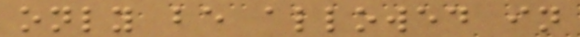only be allowed in
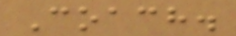Coach.
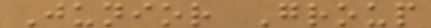Junior Group
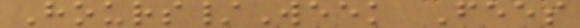Hours/Week Fees
